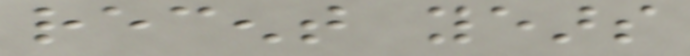recent years
